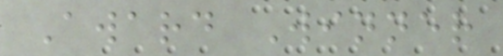Award Winner
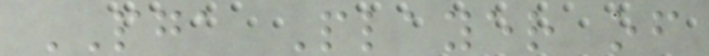PGA Player of
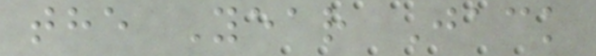the Year Jack
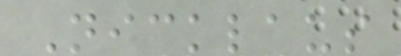Nicklaus
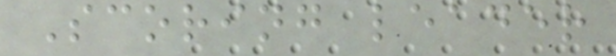Scoring leader
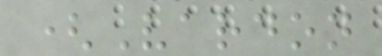(Vardon
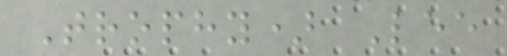Trophy) Lee
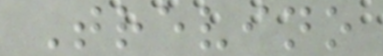Trevino
